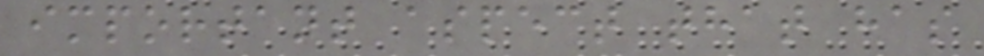important aspect that has
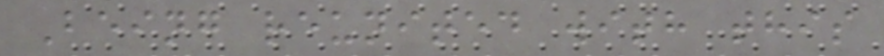Being reunited with this
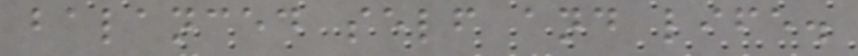balanced self and life.
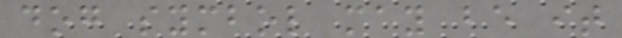dog symbol may be it
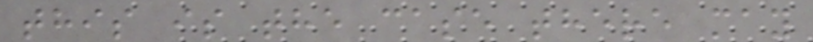this is the case there may
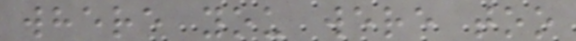where you were too
